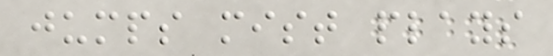jumps mist plays
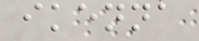ikenna
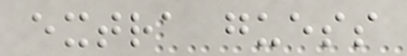extra guess
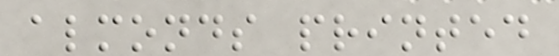almonds printed
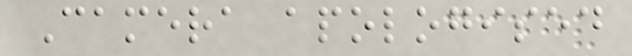Camera apologised
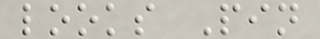looks Pin
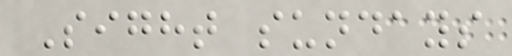Sight sundays
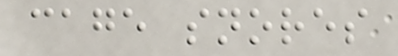cage snores
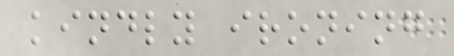kindly ironing
